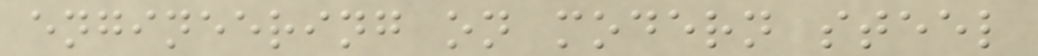engineering on modern steel
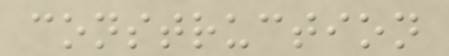construction
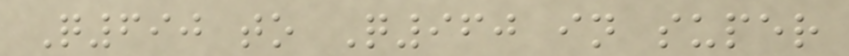Q690 to Q960 in super
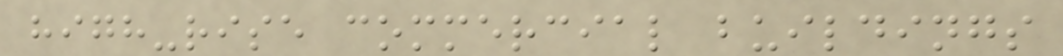high-rise commercial buildings
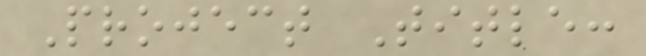Project Title:
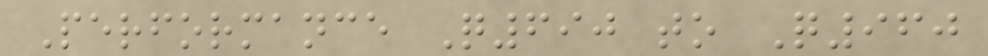Performance Q690 to Q960
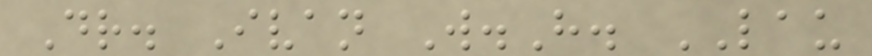Dr. Ivan W.H. LAU
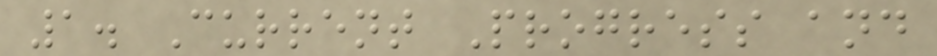1. Current Progress and
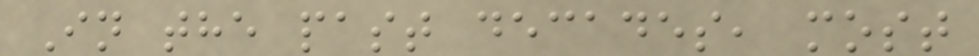In the past decades, most
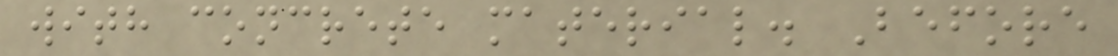with concrete material. Before
